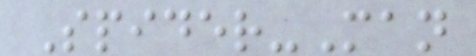Spider-Man
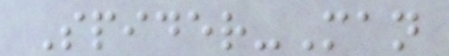Spider-Man
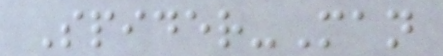Spider-Man
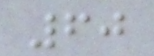60
